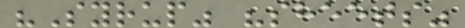"Syrup" "sheets"
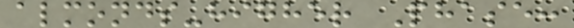almonds-higher Phase:
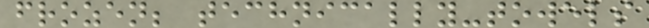frozen; technically-towels
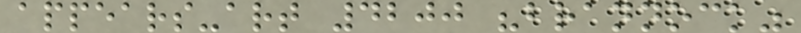appears-art 4200 "brannock"
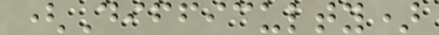(Difficulty)
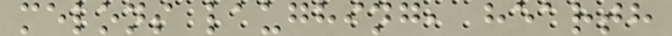melons laughing, hearth
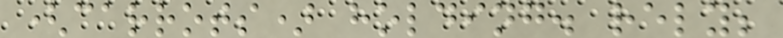(carrots) holding. rely;
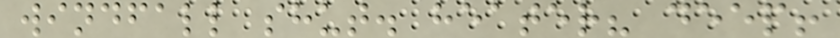windfall shut. heater? deep!
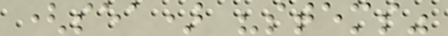(sea) "stems"
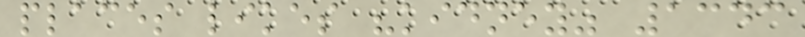places likes "kidney" 1343
